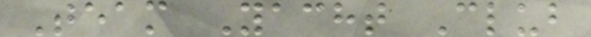Team Yacht Club
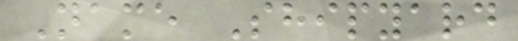Name Shipyard
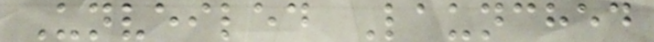Unveiled Launched
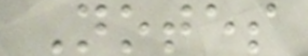Notes
